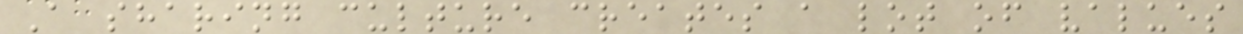A sharing culture creates a lot of values
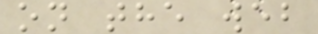on the web
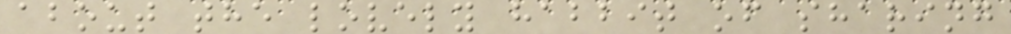about the lovely habbit of sharing
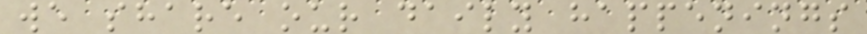we share our daily happenings
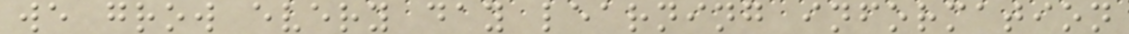we grow every day learning information
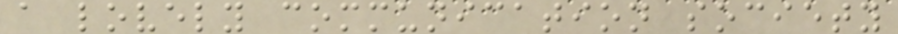a lovely communication society
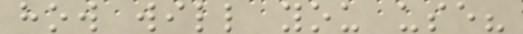how will you use?
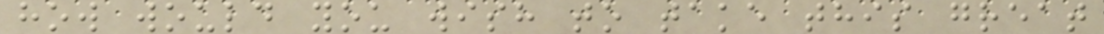how would you wish to take this great
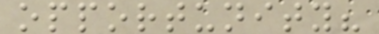opportunity?
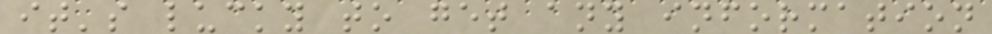it's lucky to get any information
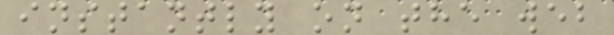instantly on the web
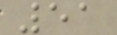51
